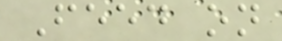Feed on
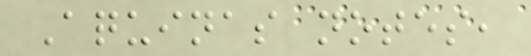Aquinas notes,
